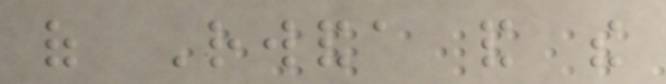of Rwanda and the
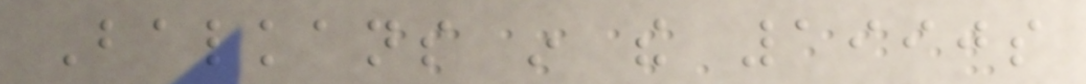Balkans in the 1990s
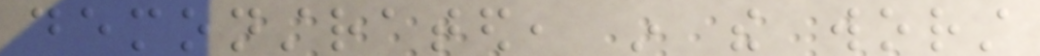demonstrated, in the worst
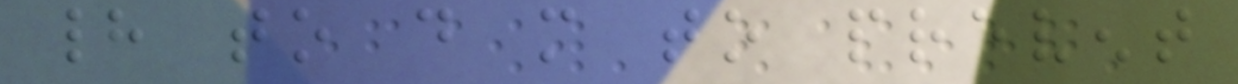had to do more to prevent
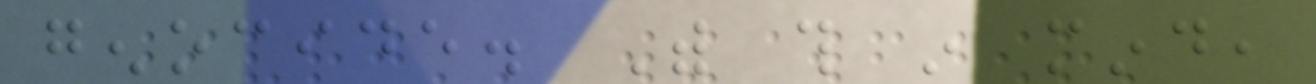genocide. With this in mind,
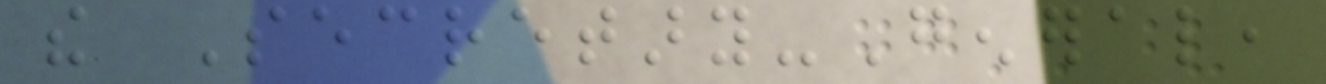the Secretary-General,
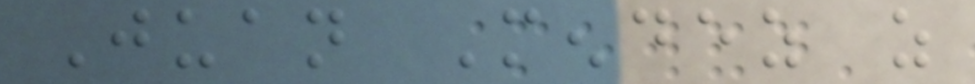Juan Mendez as
